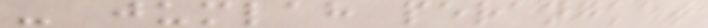- jumlah perangkat
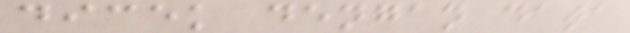dicek dengan data
